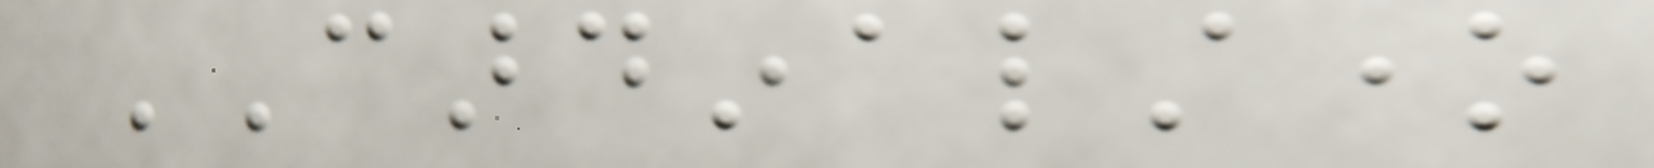CARDINALSTONE
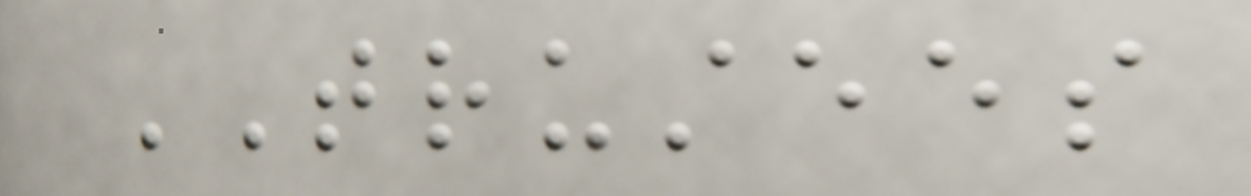TRUSTEES
